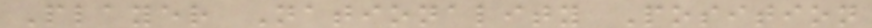Player Nationality Position
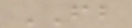FB
